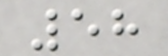58
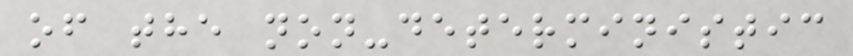of the non-deterministic
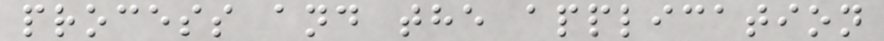process and the application
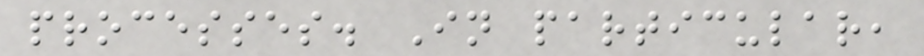processes. In particular,
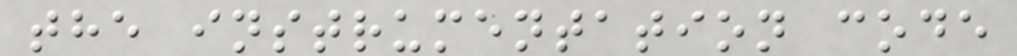the instrumentation code
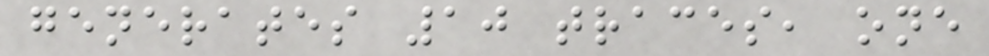generates 10 traces, one
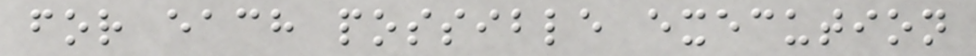for each possible execution
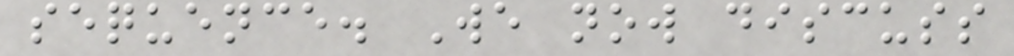sequence. We now discuss
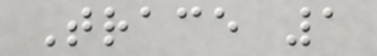Trace 1
